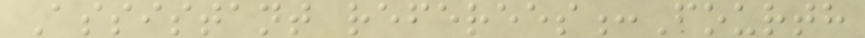Assistant referees:Fourth
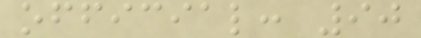official: 90
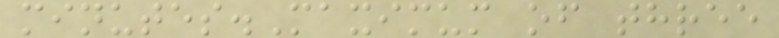minutes.Maximum of three
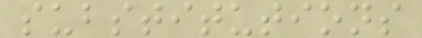substitutions
